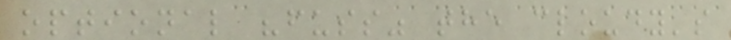optional "fuss" the cloudy's
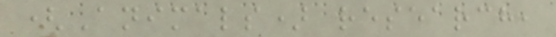(Animals) research,
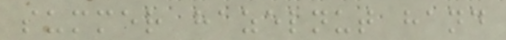summer hazelnut hand
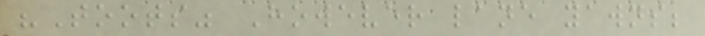"Toots" However lane yawns;
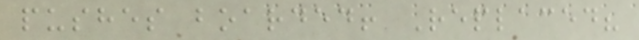pushes boarded! Replaced?
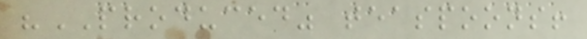"PRODUCED" teaspoons!
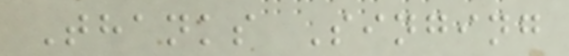Thanks Singing
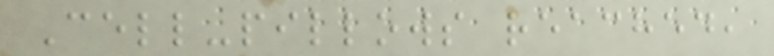Cell-pillows reached,
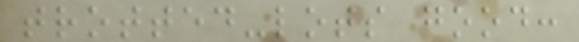trotted-lots good:
